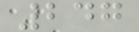247
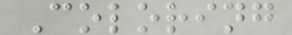Coloring
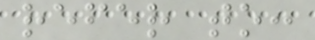refer to:
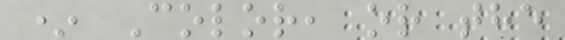* Color, or the
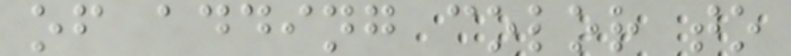of adding color to
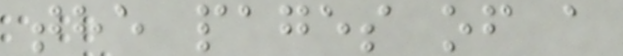the pages of a
